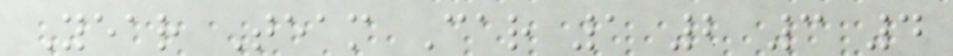Year Team Car 1 2 3 4
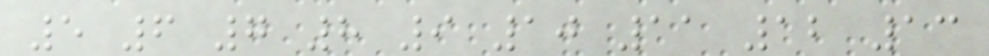5 6 7 8 9 10 11 12 13
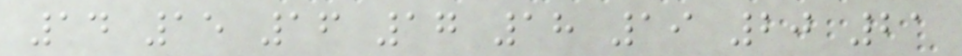14 15 16 17 18 19 20 21
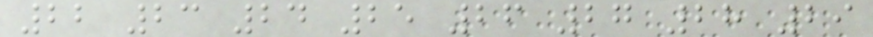22 23 24 25 26 27 28 29
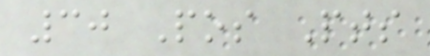30 Pos Pts
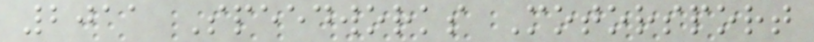2011 Speedworks Motorsport
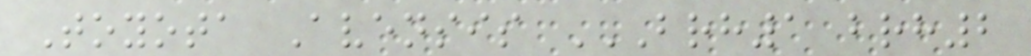Toyota Avensis BRH1 BRH2
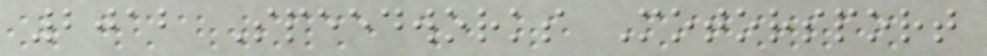2012 Speedworks Motorsport
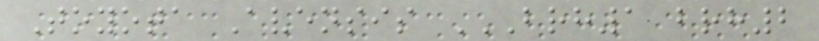Toyota Avensis BRH1 BRH2
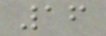16
